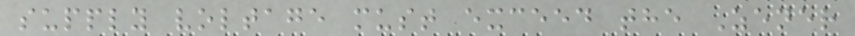supply voltage must exceed the Zener
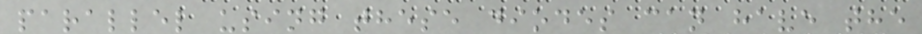parallel using these diodes can have the
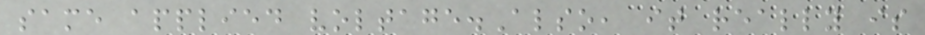same applied voltage.Also, it really is
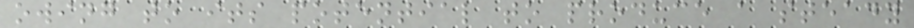owing to its potential to produce a steady
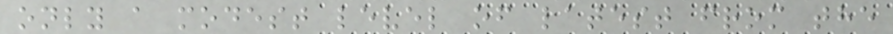only a modest level of latest from the
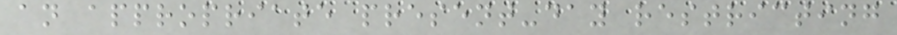an appropriate present-day restricting
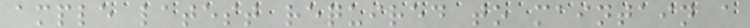ample latest required to maintain a
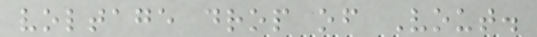voltage drop of Vout.
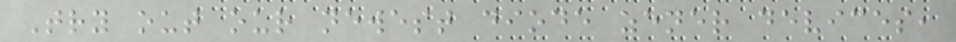Try out our newest diode zener devices,
